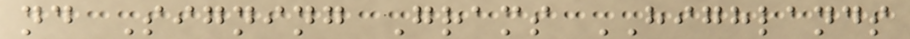nd Signing Grams HIGHLANDS
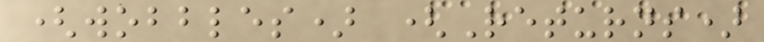(wobbles) (Returns)
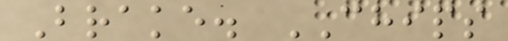Brake. CHIPS
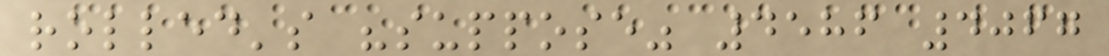rolled's "suppose" 4586 4067
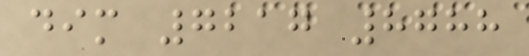dim 7217 8788
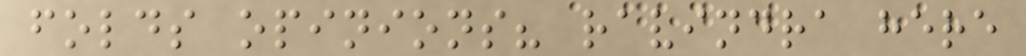folds opinions? ravindra here
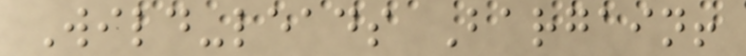Wild-leads Bargain!
